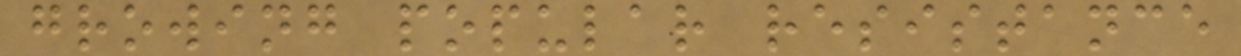growing popular resistance
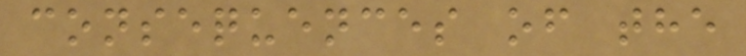consequences of the
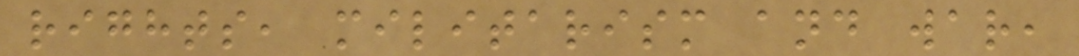rights, militarism and war,
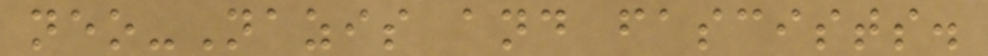neo-Nazis and fascists.
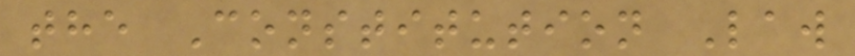the Constitution Law
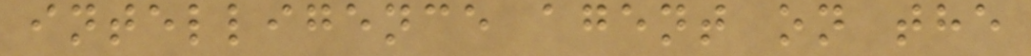intelligence agent on the
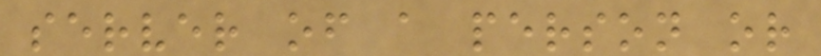server of a person or
